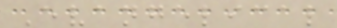Evangelical
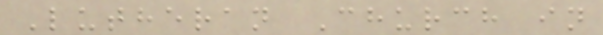Lutheran Church in
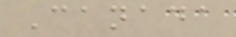Canada
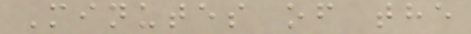Minutes of the
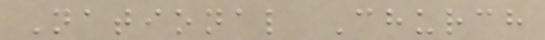National Church
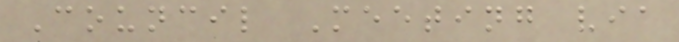Council Meeting via
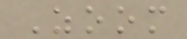Zoom
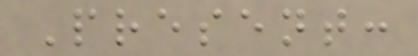Present:
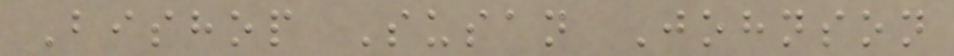Bishop Susan Johnson
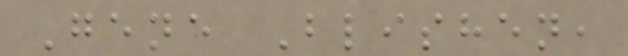Gene Blishen,
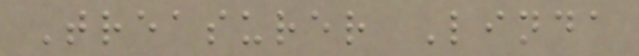Treasurer Linda
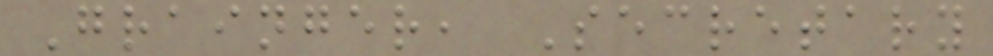Grainger, Secretary
